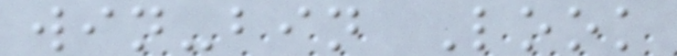win-bin Look
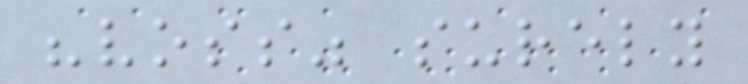"voss" surely
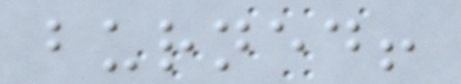burned!
